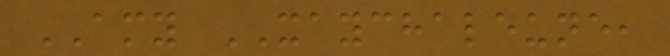AMY XAYCHALEUNE,
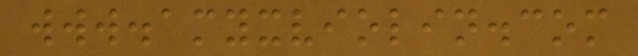www.amyxviolin.com
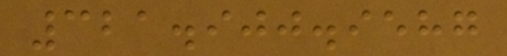321.900.9587
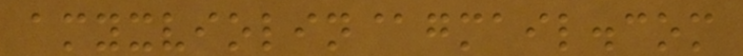amyxviolin@gmail.com
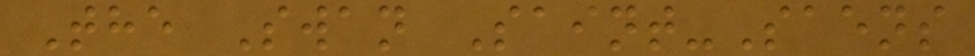The Swan Saint-Saens
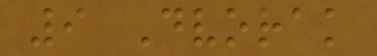9 Dvorak
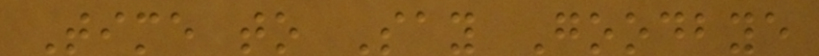Time to Say Goodbye
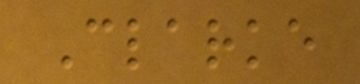Clarke
